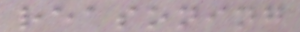reasoning
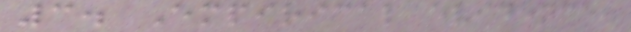3. Empirical evidence.
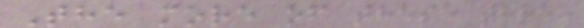The more of these three
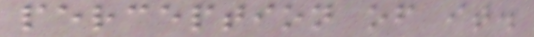perception of it.
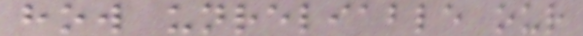how unreliable our
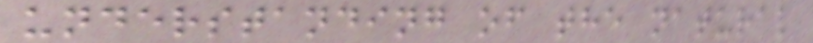understanding of the natural
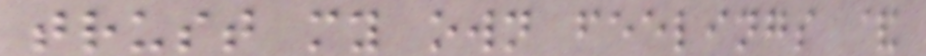trust my own feelings &
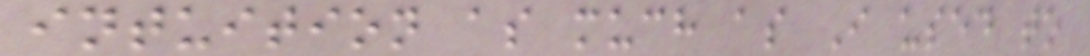intuition as much as I used to
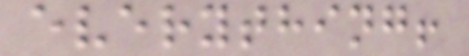everything!
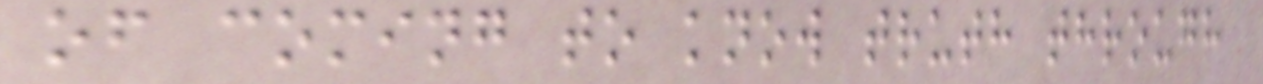of coming to know truth through
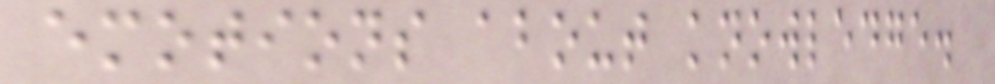emotions about knowledge.
